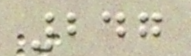247
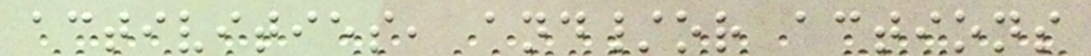activities, and/or actions
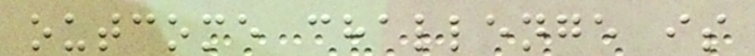outcome challenge is
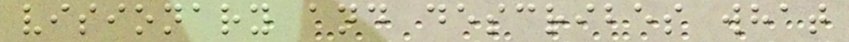visionary and describes what
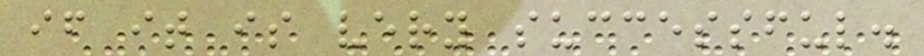if it is very successful.
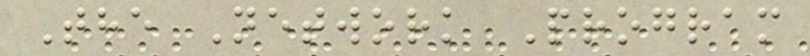The Network Program
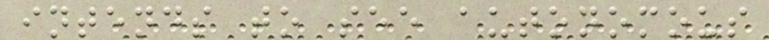intends to see autonomous
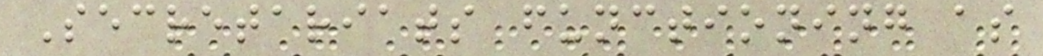Secretariats functioning as
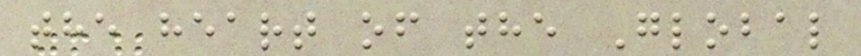the heart of the Global
